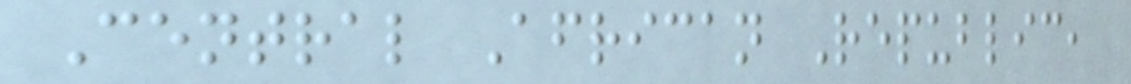Central African Republic,
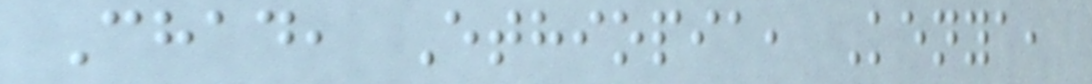Chad, Ethiopia, Kenya,
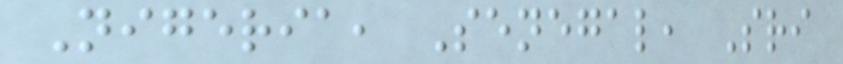Nigeria, Senegal, Sri
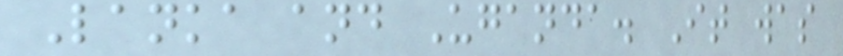Lanka and Uganda. It was
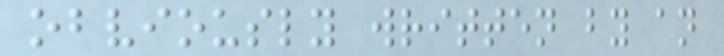obviously written by an
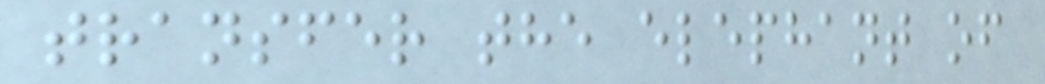transfer the elephant of
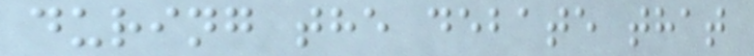during the debate that
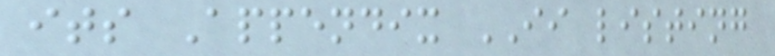its Appendix II listing
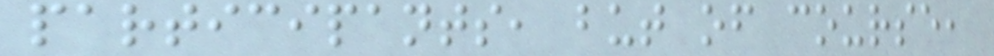participants, but of course,
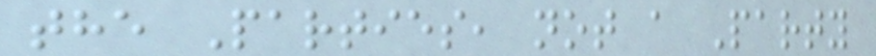the Parties, not a Party
